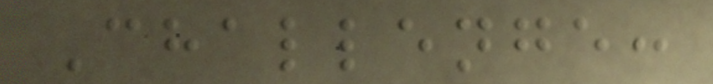Challenge:
